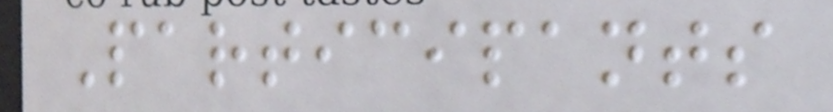Participants
